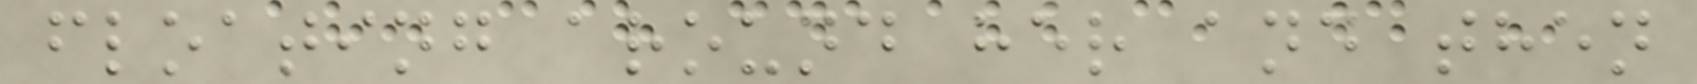floating around her and then
